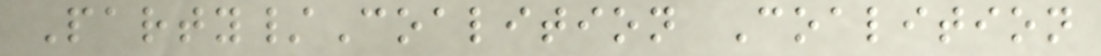Party/Coalition Coalition
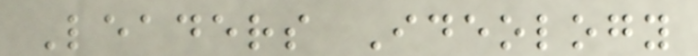Leaders Ideology
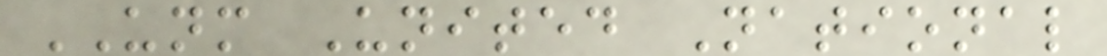UNM United National
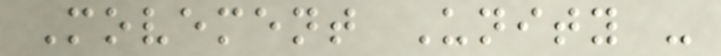Movement Unity -
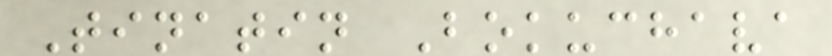Tinatin Bokuchava
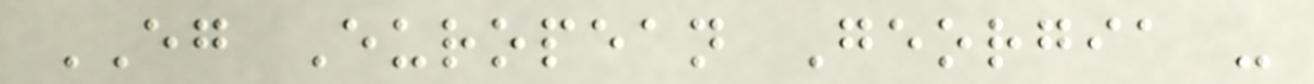EG European Georgia -
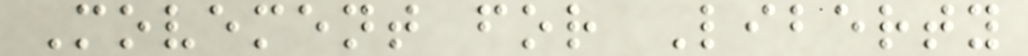Movement for Liberty
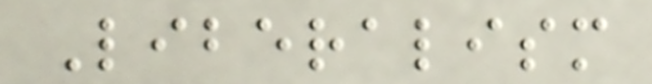Liberalism
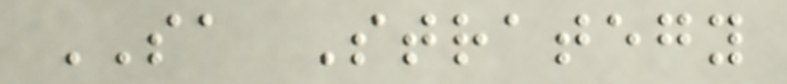SA Strategy
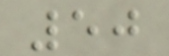50
